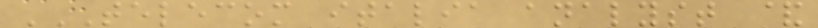TELECOM ITALIA ANALYST &
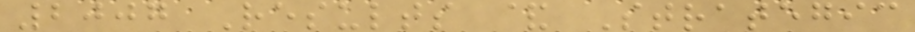2007 Results & Strategic
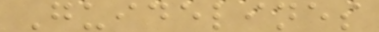Guidelines
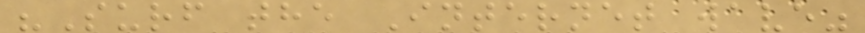"Surf the Internet wave"
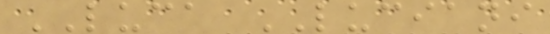LUCA LUCIANI
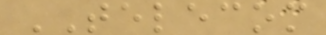TELECOM
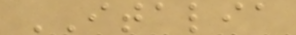ITALIA
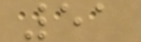51
